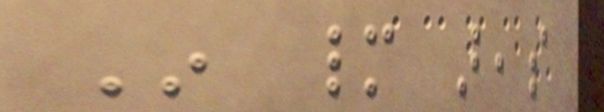In many areas
